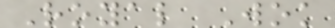Royal Wok
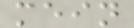mein
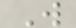W
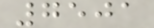7501
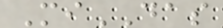MiDAS
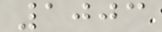1003
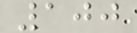100
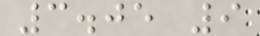3.05 9
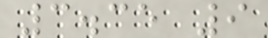3.35 9
